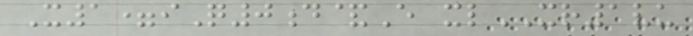X1=iQ0d&E xlXR1vu
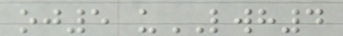oj5 uLWH4
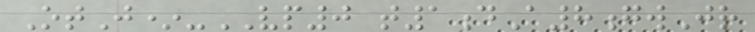OtJ*-VP0 t1dA8gwJr
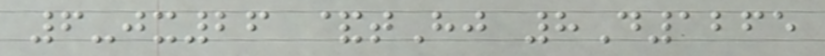6-jx26 &tHj 8D1265
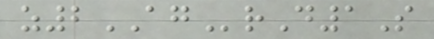z2AGrD1S
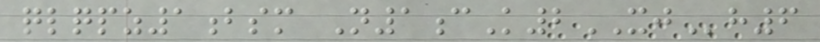qlqpz1bsm N1cK2XJh6
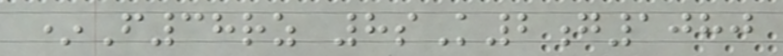*F38rz 8sK2g1080
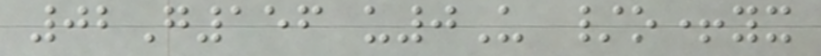02G156 u0U /o+yx
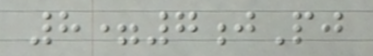8=7jPj
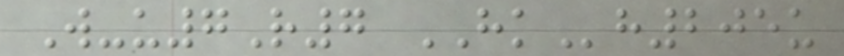W-u7R7 HKh205u
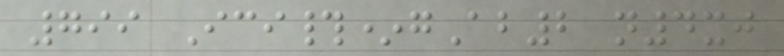799 Ici#*gAb2 n4xj
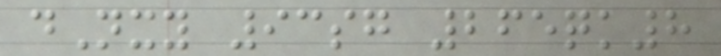dNxy 93sg 265qk8
